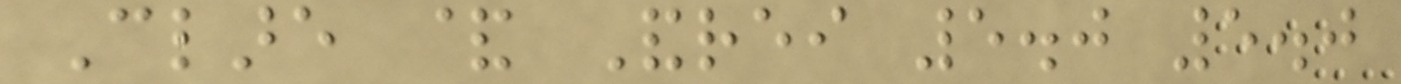Clare & Andrei 5.0 5.0
